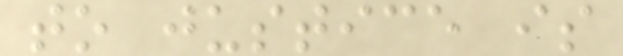to justice is
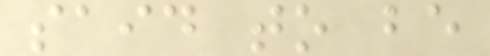said to be
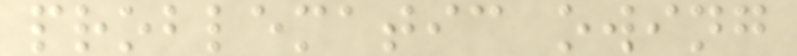problematic owing
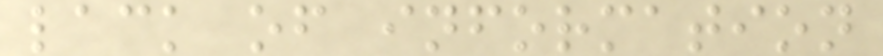lack of information
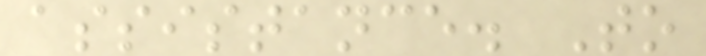assistance. To
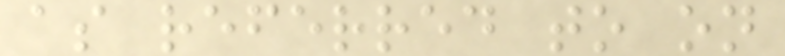as referred to on
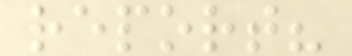report?
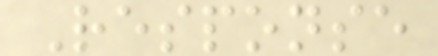Response
